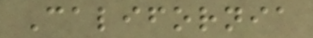California
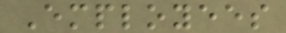Employees
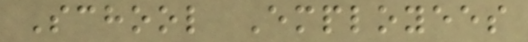School Employees
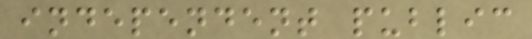independent public
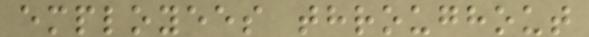employees throughout
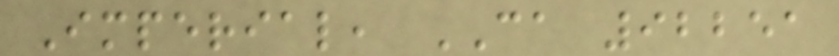Imperial, CA 92251
